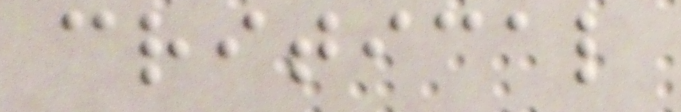critical
